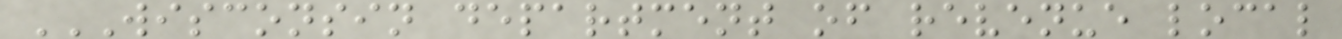WISCONSIN DEPARTMENT OF REVENUE LOCAL
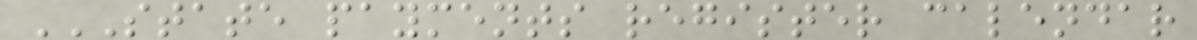STATE PAYMENTS REGISTER CALENDAR
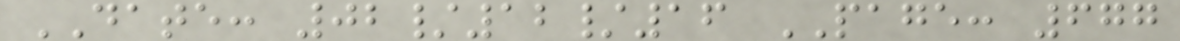DATE: 02/12/16 PAGE: 677
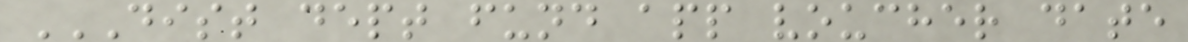DIST DEPT FUND APP VOUCHER DATE
